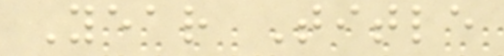Year Title
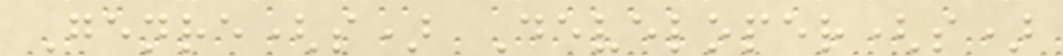Genre(s) Developer(s)
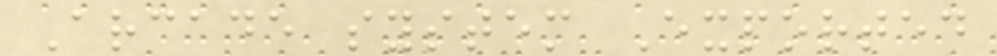Arcade system Exported
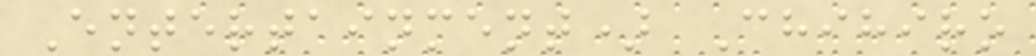Entertainment) Chihiro
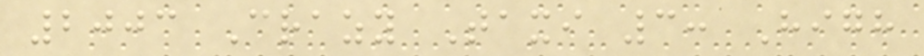2003 Crazy Taxi 3: High
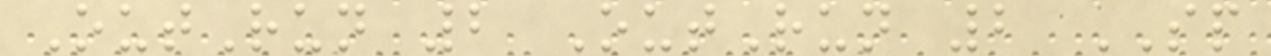OutRun 2 OutRun 2 SP
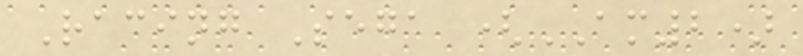Racing Sega (AM2)
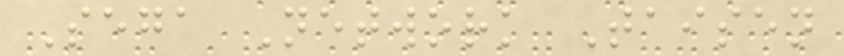Sega Network Taisen
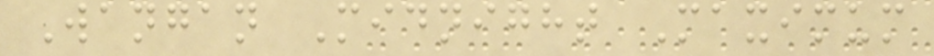Wangan Midnight Maximum
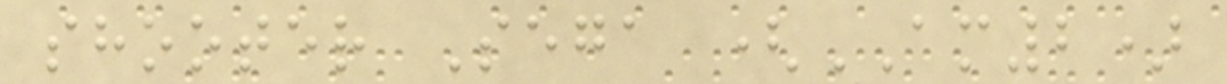shooter Sega (AM2)
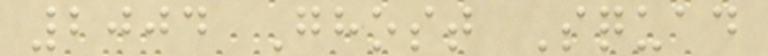2004 Ghost Squad
